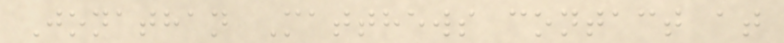Jonathan Matthews contact at
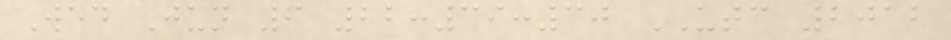Wed Jun 6 22:39:30 UTC 2012
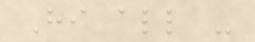Hi all -
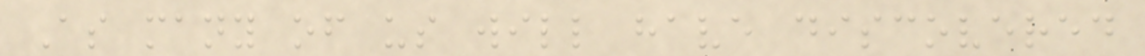As many of us will have discovered
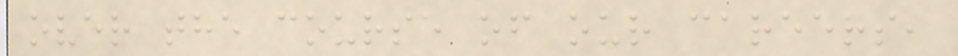over the course of our careers,
